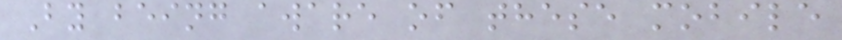By being aware of these mobile
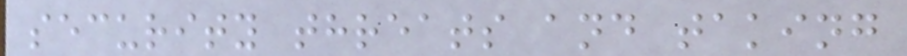security threats and taking
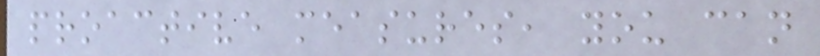proactive measures, you can
